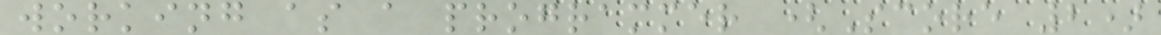working as a programmer (Score 2)
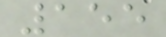155
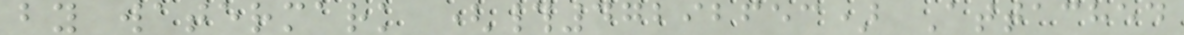by watermark (#47292653) Attached
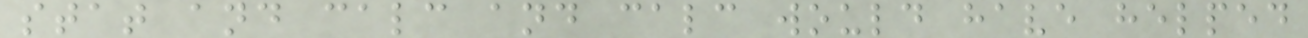stat and calc and calc would have helped
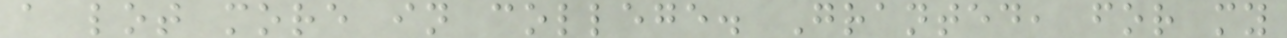a lot more in college. Granted, for my
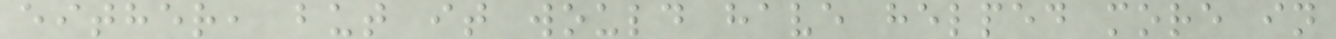either, but it would have helped more in
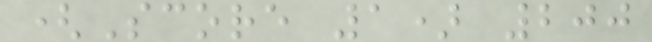(Score 1) 200
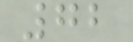72
